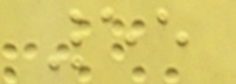55
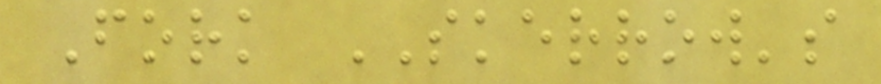Fork SKERROW's
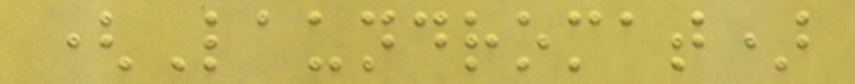(Laundromat)
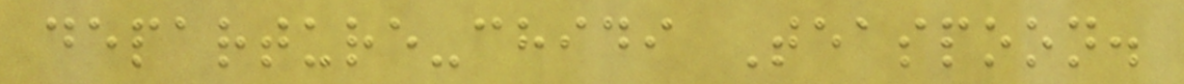departure-chidi Teaspoon.
